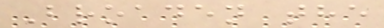Broaden the
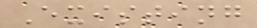Existing
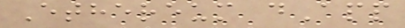Ethereum dApp
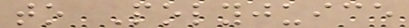to Polyjuice
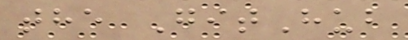the GitHub
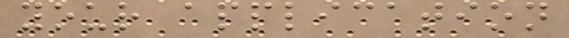your application
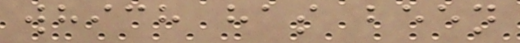which has been
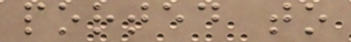ported to
